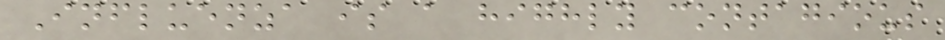Influenza is a highly contagious
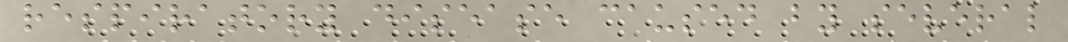respiratory disease caused by several
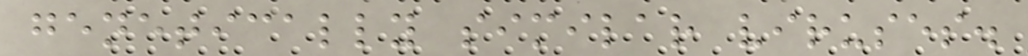genetically similar viruses.
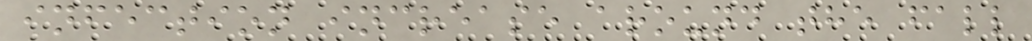infection increase around the fall
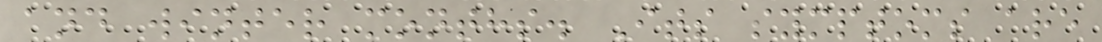and winter months. Its symptoms are
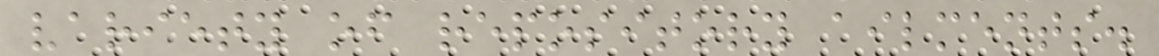variety of repository ailments.
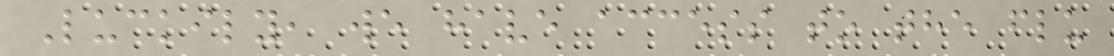Luckily, we have access to the flu
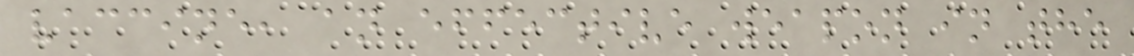vaccine, an effective weapon in the
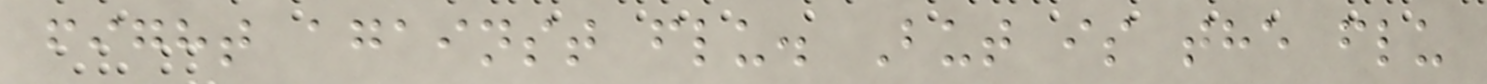fight against flu. But is the flu
